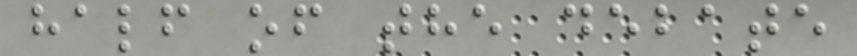half of the debate
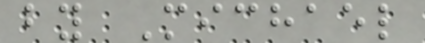by Michael
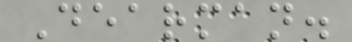Dearman.
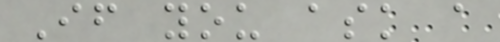If you ask a
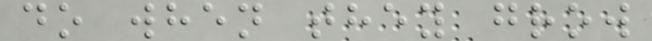do when they grow
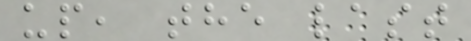up, the last
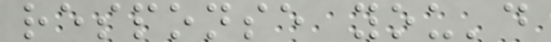response you'd
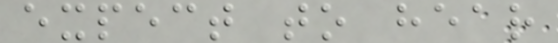expect to hear
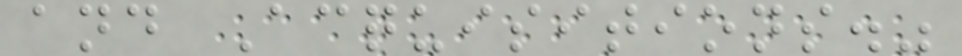and Acquisitions."
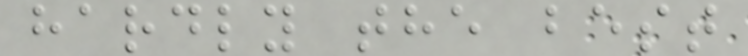hardly the best
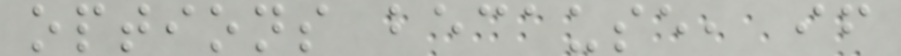options because, if
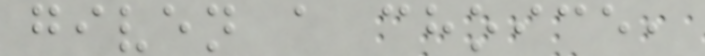given a choice,
